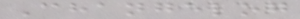Changelog
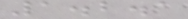1.2.1
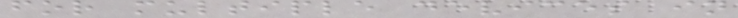for multiple devices in
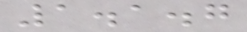1.1.7
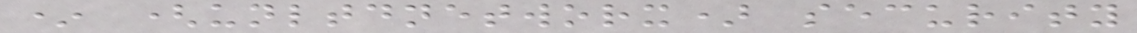* (unltdnetworx) security
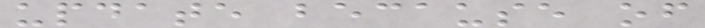update because of
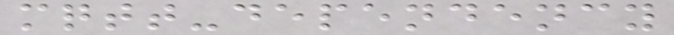mqtt-dependency
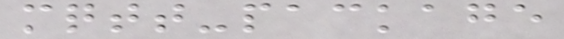mqtt-package
